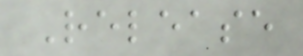Release
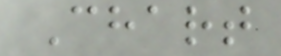Chart
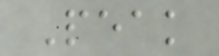Peak
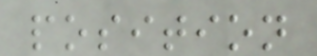position
